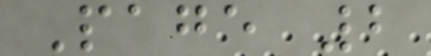Page 2
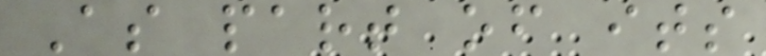As part of its
